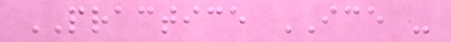PRACTICE ICE -
